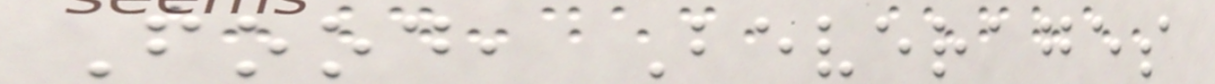Food, Beverages
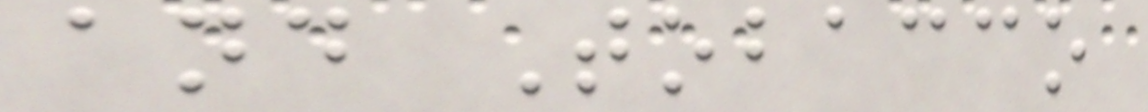and Tobacco
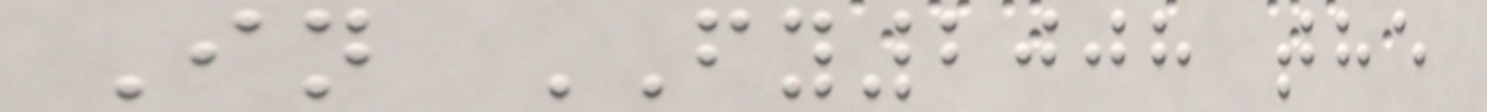In FY2008 the
